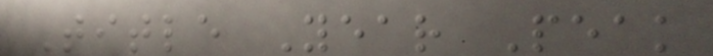Title Year Peak
